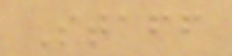Staff
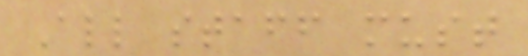All staff must
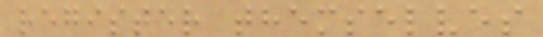register themselves
